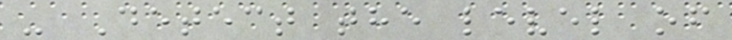- Detect the level of
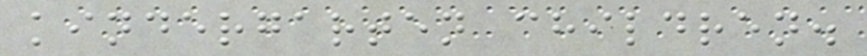kindergarten children.
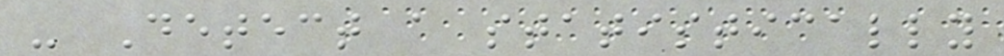- Detect a statistically
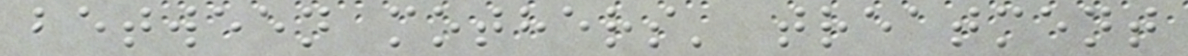between mothers' treatment
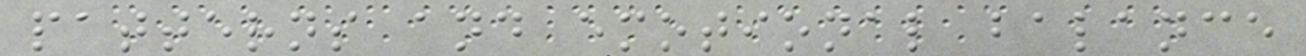patterns and emotional balance
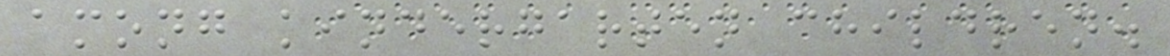among kindergarten children.
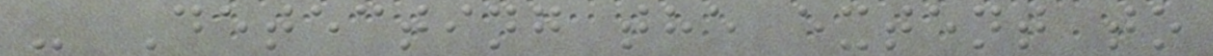- Detecting the extent to
